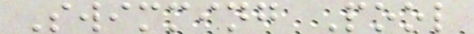Swimming Pool
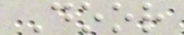Door
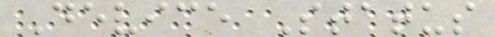Device Status
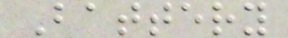Battery
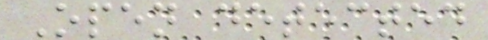Open detected
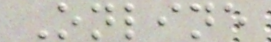Online
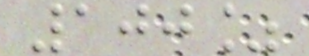100%
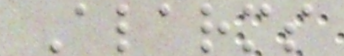Alarms
